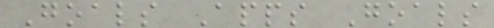Goals Apps Goals
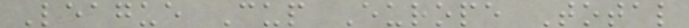League Cup Europe Total
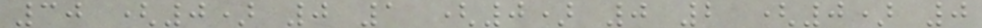30 (0) 0 1 (0) 0 2 (0) 0
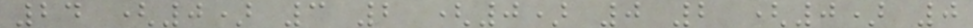24 (0) 3 2 (0) 0 2 (0) 0
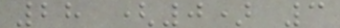28 (0) 3
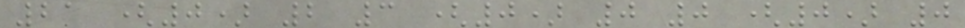21 (0) 2 3 (0) 0 0 (0) 0
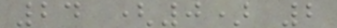24 (0) 2
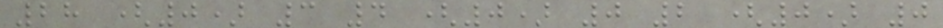28 (0) 3 4 (0) 0 2 (0) 0
